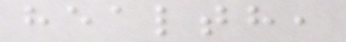health,
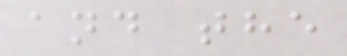and the
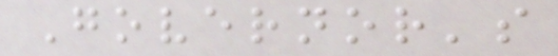Governor's
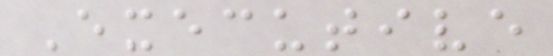Executive
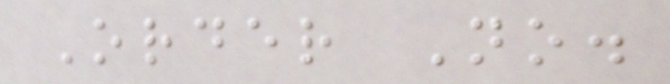Order No.
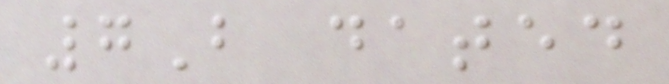7B dated
